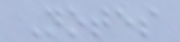Notes
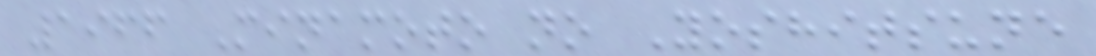1966 Minamoto no Yoshitsune
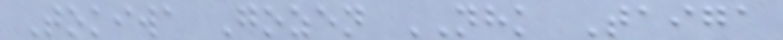Tokiwa Gozen NHK Taiga
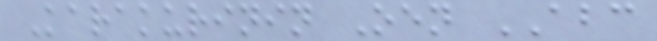Karakurinin Oen ABC
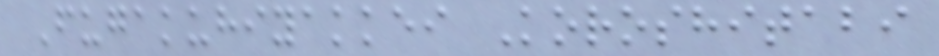Fugakuhiyakkei Koroshitabi
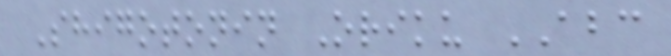Shigotonin Oriku ABC
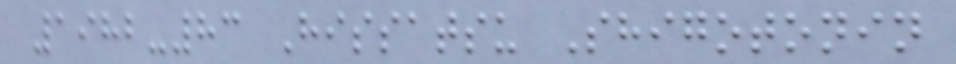1982-83 Hissatsu Shigotonin
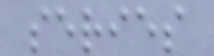series
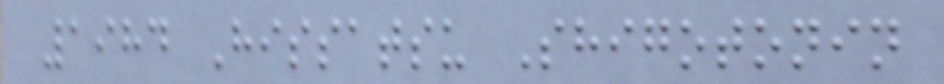1984 Hissatsu Shigotonin
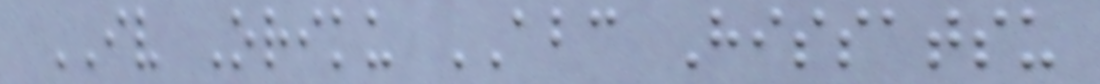IV Oriku ABC Hissatsu
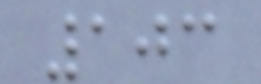103
